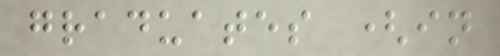graduates (in
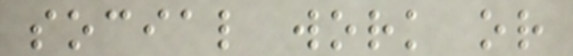social work or
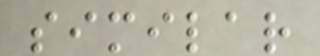similar
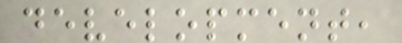development,
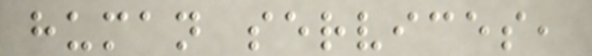human services,
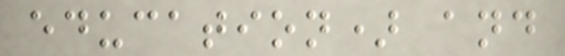education) and
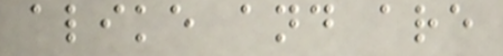alike and are
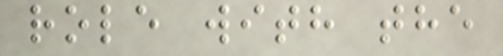role with the
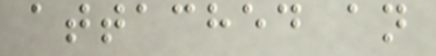attached an
